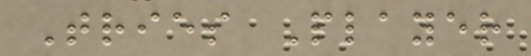Tries Player
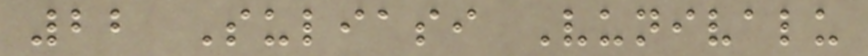22 Suliasi Vunivalu
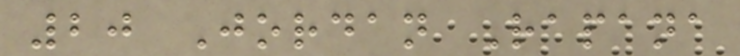20 Jordan Rapana
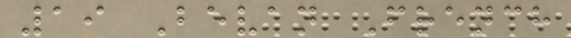19 Bevan French
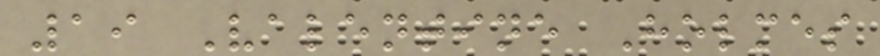19 Valentine Holmes
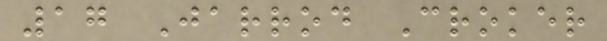17 Jarrod Croker
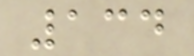134
